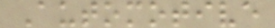Automotive
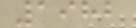1982
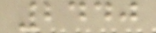2440
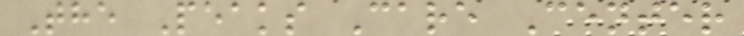The Peaks Care Center
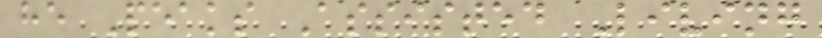he Peaks Assisted Living
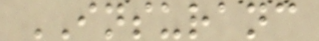INSURANC
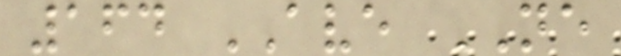164 AVE NE
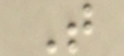T
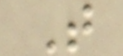T
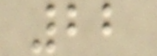22
